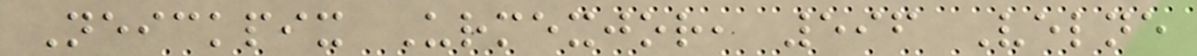Neickpix Urmexjor, 596 Velne
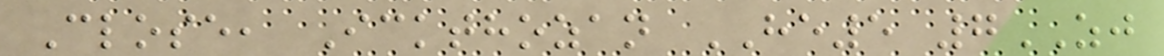Close, Ickthozan HE5 7ZJ
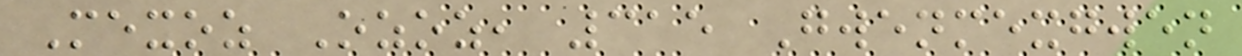Mexoz Ozoz, 315 Gwenmexgwen
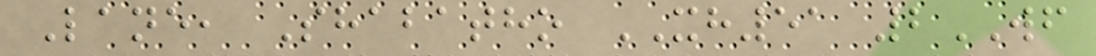Lane, Shabatho XH51 2WF
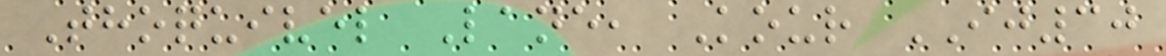Thoquivel Lane, Kour IJ30
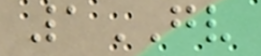1GV
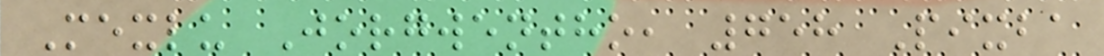Mexlu Jorgwentho, 758 Pixba
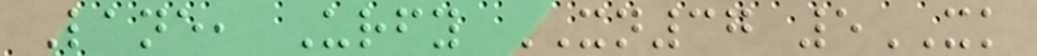Lane, Urfy XN37 5XK
